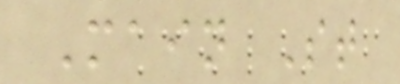Main St
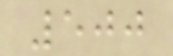500
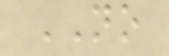NO
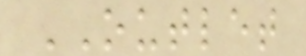OUTLET
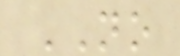NO
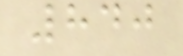840
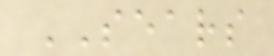SEARS
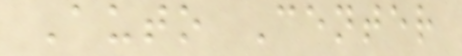Auto Center
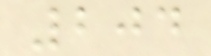204
